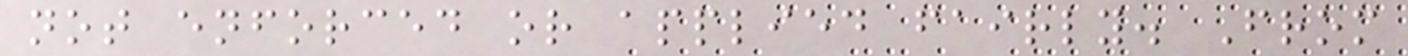not enforced or applied fairly. From
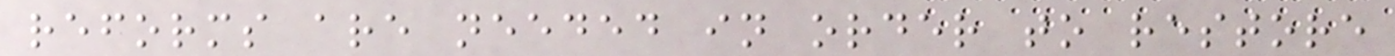reforms are needed in order to restore
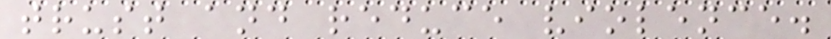trust and reduce violence.
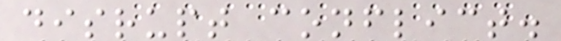disrupt conflict.
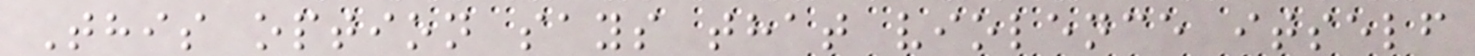This option says that violence itself
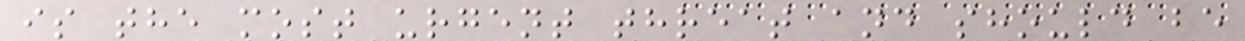is the most urgent threat and should be
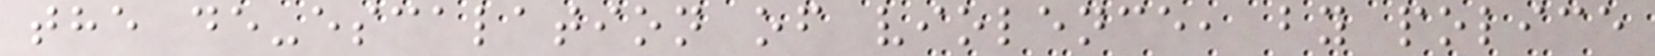the de-escalation of violence, by police
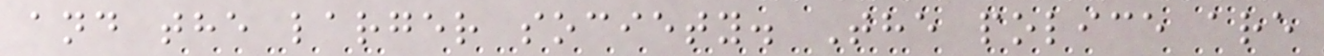and the larger society. The police are
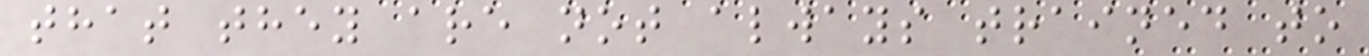that they are not always trained to
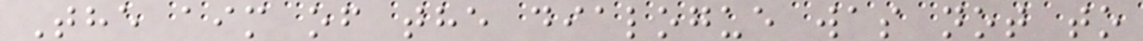The aim of the dialogue was not to
